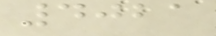4021
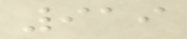919
